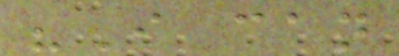"I can
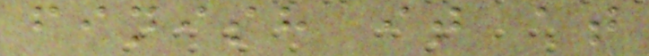finish it at
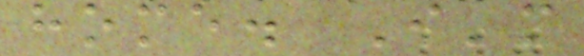home. I'm
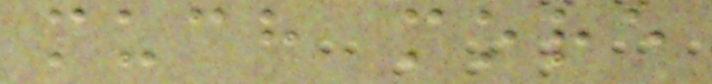much more
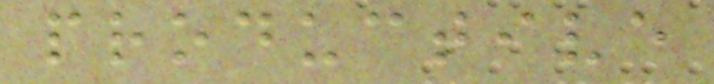productive
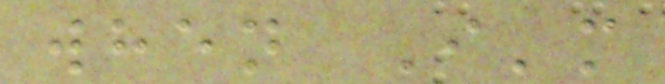when I'm
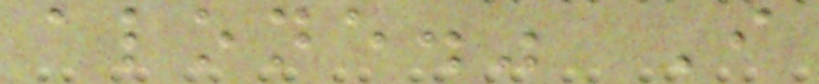alone." I
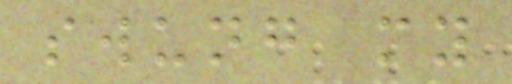swung my
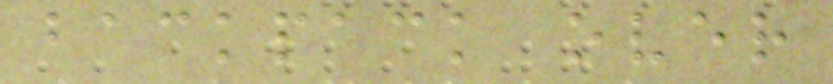backpack over
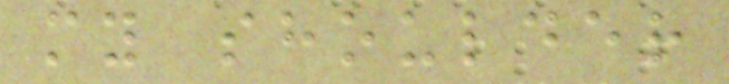my shoulder
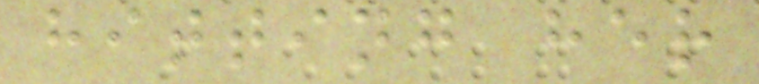hitting her
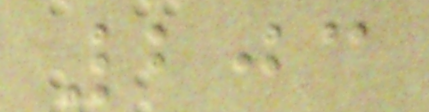203
